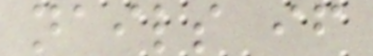nails if
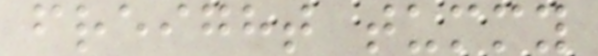freight tummy
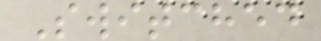Switched
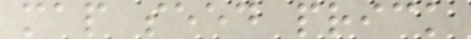map seed prick
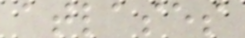atlases
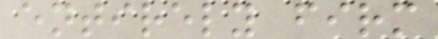entirely firm
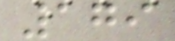179
